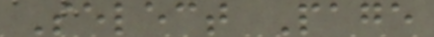Select Page
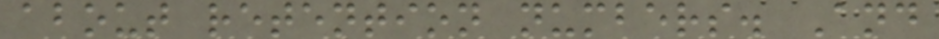about retention numbers. And
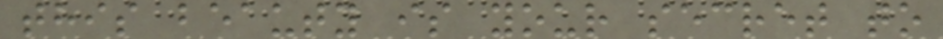this beauty is your secret to
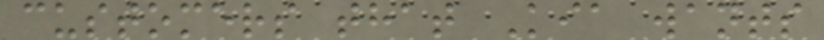customers that Kia wants
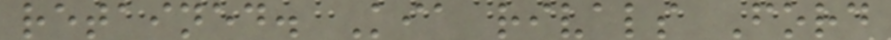retained. Kia rivals Ford
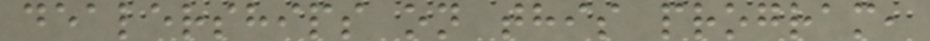dealerships on this program,
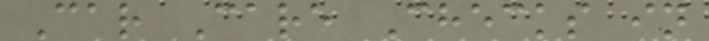Car Care Checks in
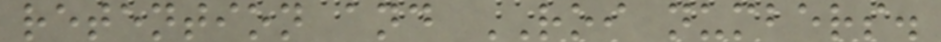retention and ROI numbers.
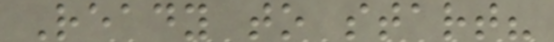Ready to start?
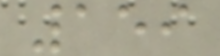159
